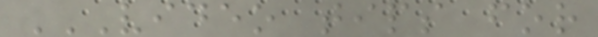VIDEO TIPS FOR
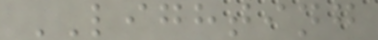LIGHTING
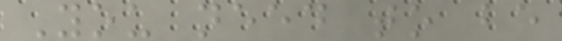You need to be
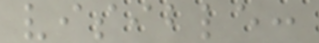visible:
